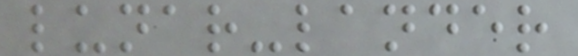lunar-lander
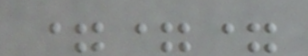===
